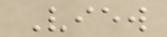View
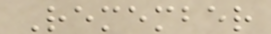Remember
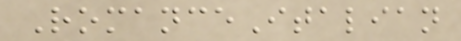RomanceItalian
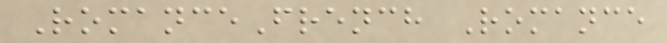RomanceFrench Romance
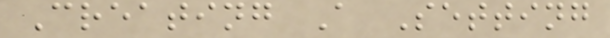Creating A Setting
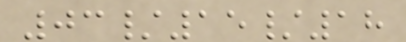03/15/18
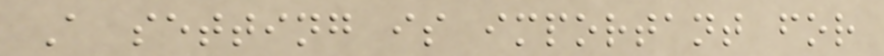A setting is important for
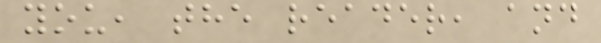you, the reader, and
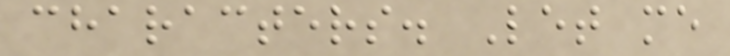characters. Let me
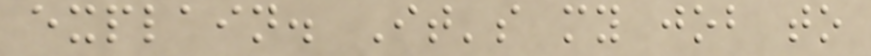explain. It's my job to
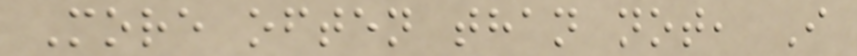More often than not, I
